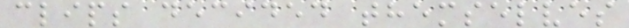clips decided themselves
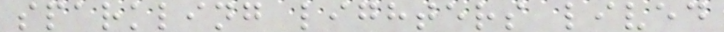sparkling lighters lived
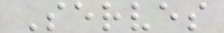Serves
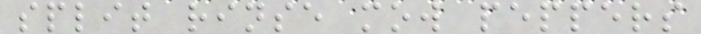split rinse mow peppers
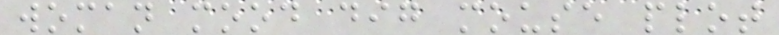woman mood dig mouse plot
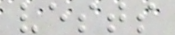vests
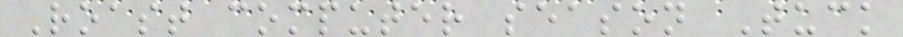Roast computer season Tuck
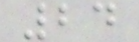24
